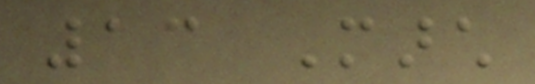13 March
